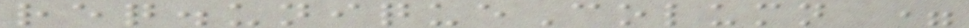req.uniqueColumn =
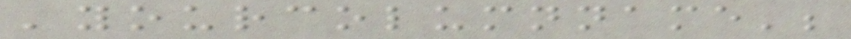'yourcolumnname';
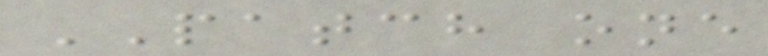PATCH one
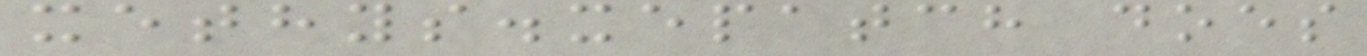xethys.xepatch does
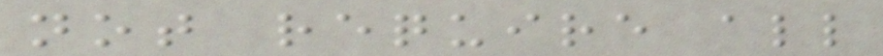not require all
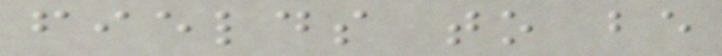fields to be
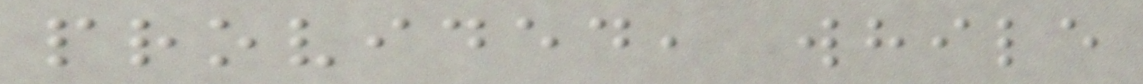provided, while
